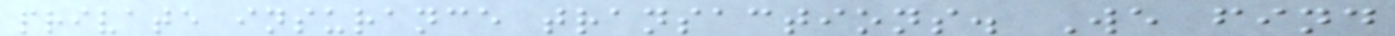private insurance transactions. We find
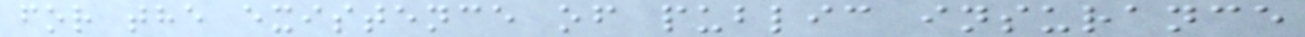for the existence of public insurance
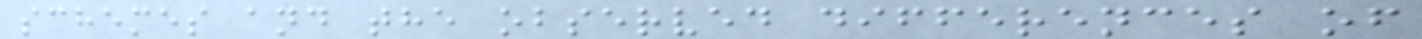schemes and the observed differences of
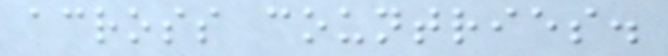across countries.
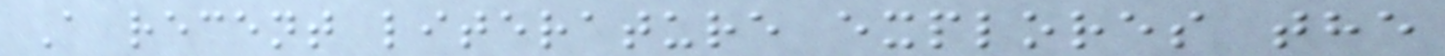A recent literature explores the
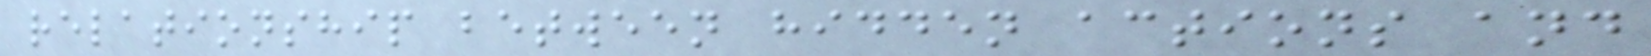relationship between hidden actions and
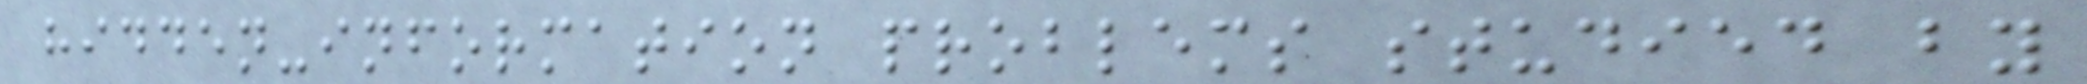hidden-information problems studied by
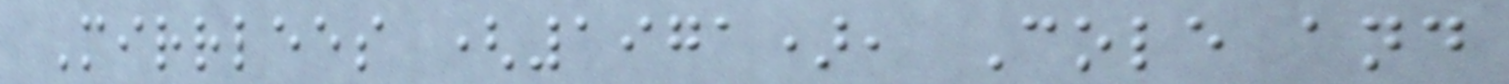Mirrlees (1971), Cole and
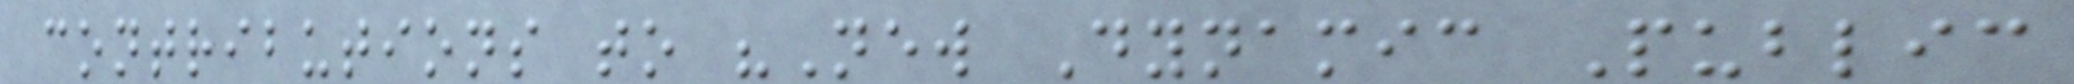contributions to "New Dynamic Public
